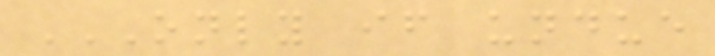ONLY IF UNDUE
